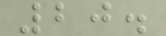20.
